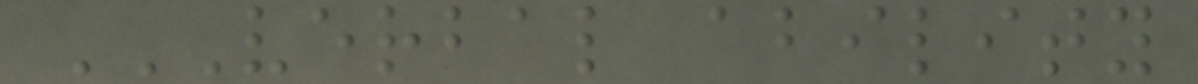VERBAL ABILITY
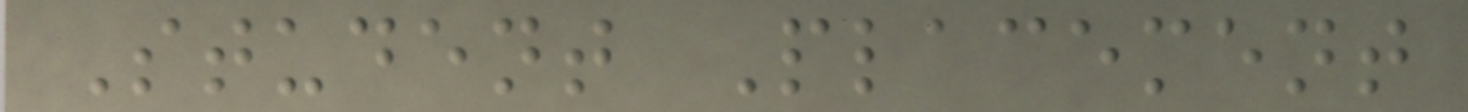Student Placement
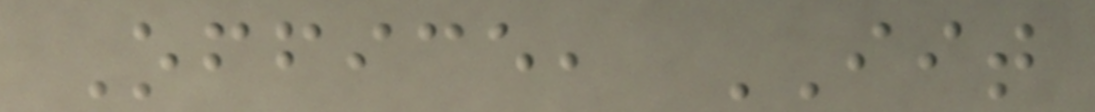Office, IIT
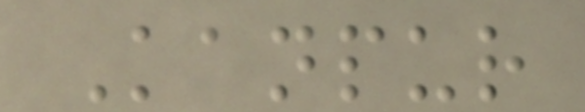Kanpur
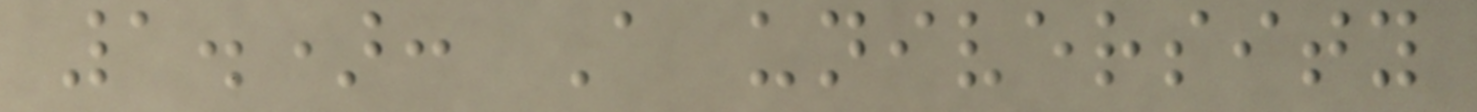1.): A university
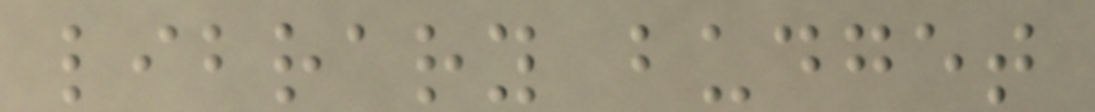library budget
